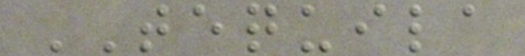TEQUILA
